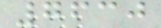7630
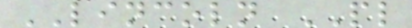LINCOLN PL
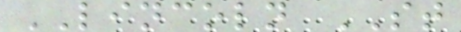LINCOLN ST
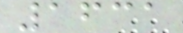1631
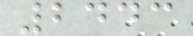2443
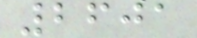2601
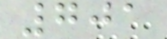701
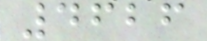4626
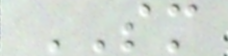SM
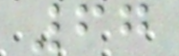67
